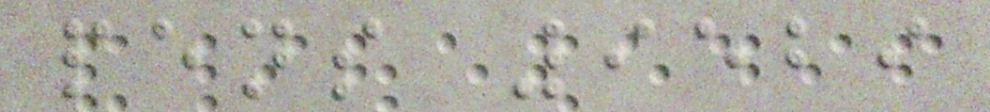pens 9529
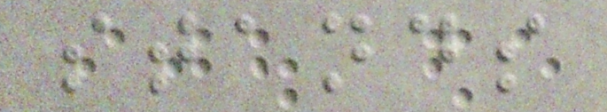stands
